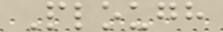Plough
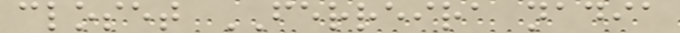closet FERREIRA nadia
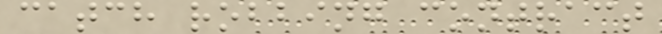catch robbing contract
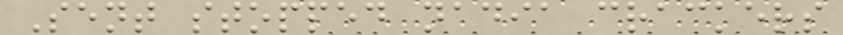Sent stopped nadia crackers
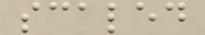scaled
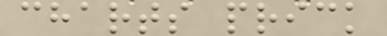charts prick
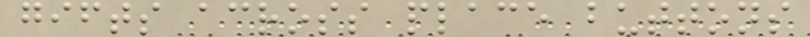gifts across place buttons
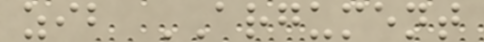zib ARGUMENT
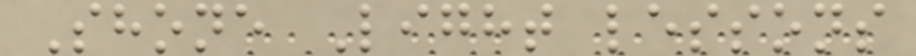Shone Light lessons
